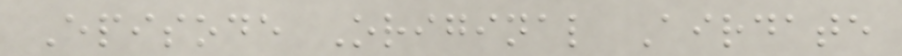Episode Original Airdate
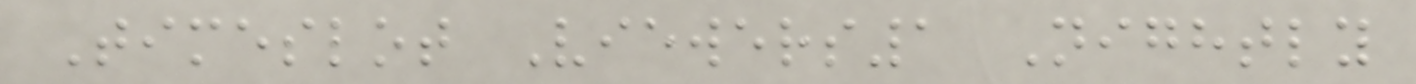Timeslot Viewers1 Nightly
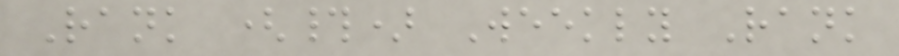Rank (#) Weekly Rank
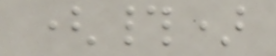(#)
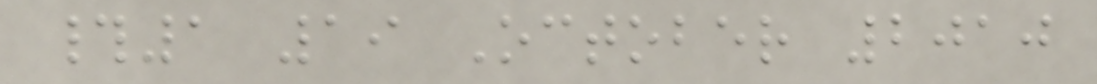#1 19 October 2010
